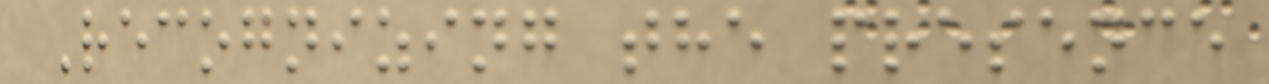Recognizing the presence
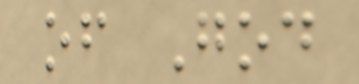of God
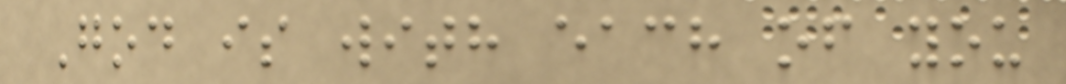God is with each of you
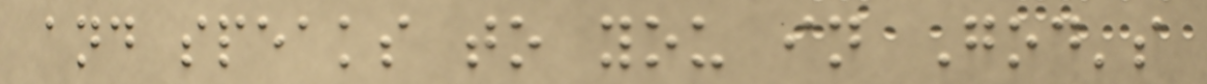and speaks to you in God's
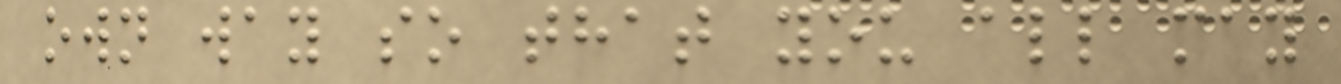own way so that you all may
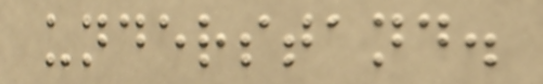understand.
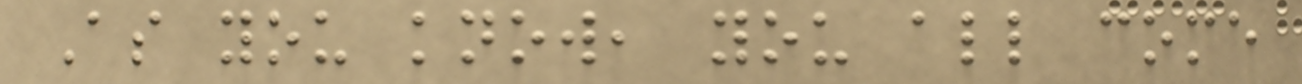As you know, you all come
